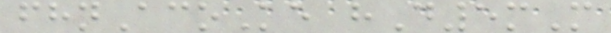fhnAcoKe hD5mM
